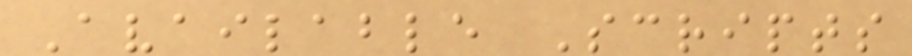Available Scripts
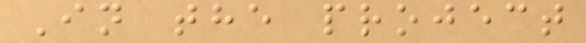In the project
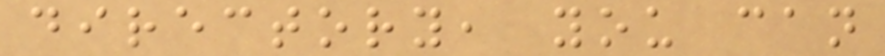directory, you can
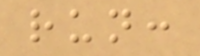run:
